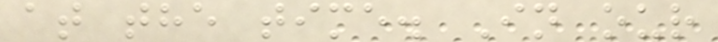at the time. In our
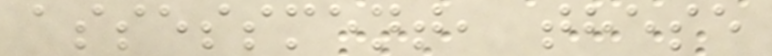assessment, these
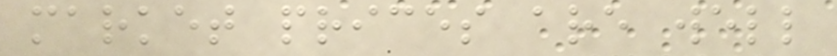market prices are well
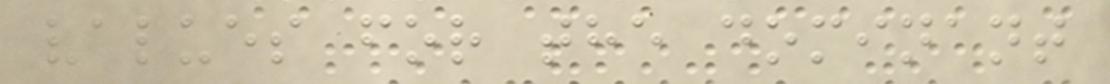values for the dominant
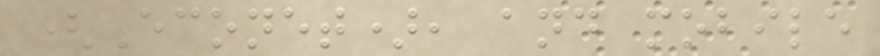(Econet), and mobile
